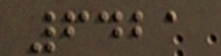6421
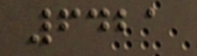6421
